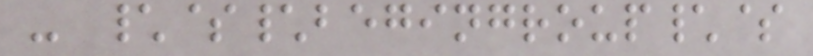- \$\begingroup\$
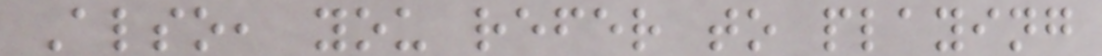Also, you refer to playing
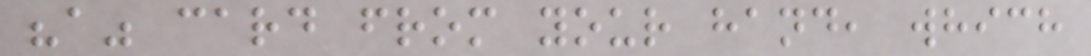"a" card from your hand, which
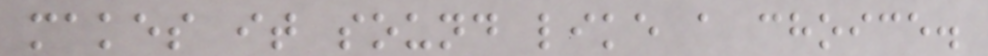makes it sound like a choice.
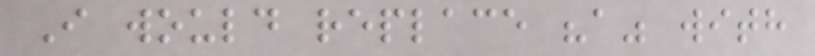I would replace "a" with
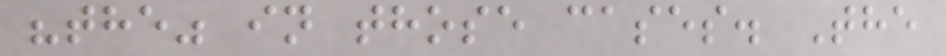"the" in those cases. The
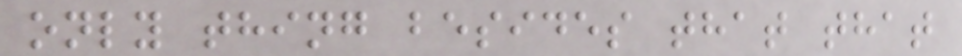only thing besides that that
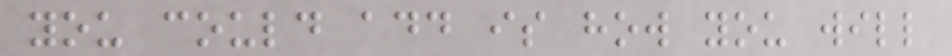you could add is how you will
